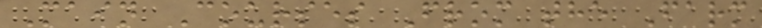Main Courses From the Farm
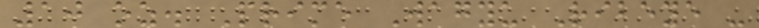10 oz. Prime Wagyu Ribeye -
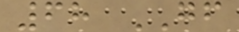68 GF
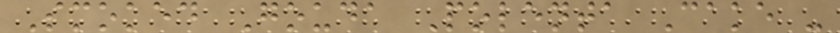Smoked Gouda Polenta Cake -
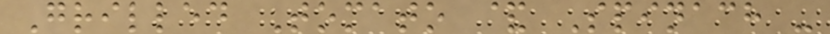Grilled Tomato & Spinach -
